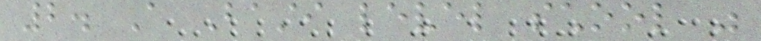2. A Basti level school was
